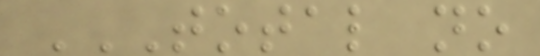TOTAL NO
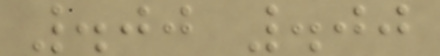.00 .00
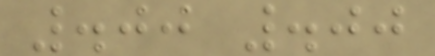.00 .00
